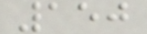150
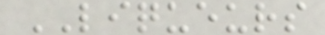LIQUEURS
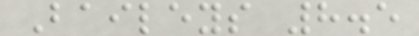Baileys 8.5
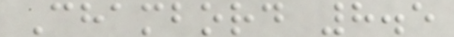Chambord 8.5
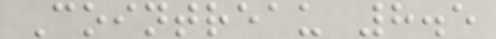Cointreau 8.5
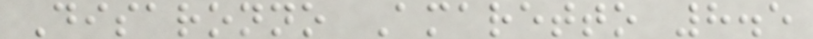Disaronno Amaretto 8.5
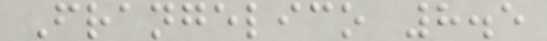Frangelico 8.5
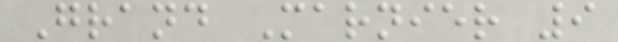Grand Marnier 9
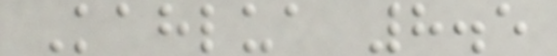Kahlua 8.5
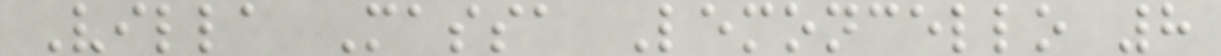Villa Massa Lemoncello 8
